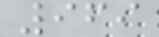969
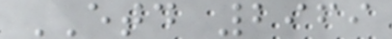ETD 2969
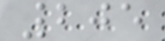205
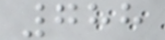788
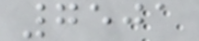7501
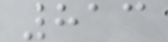813
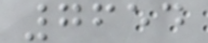7654
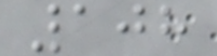108
